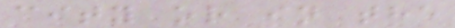city or in the
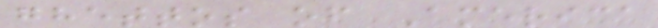ghettos of America
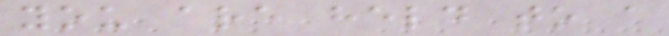you are held to a
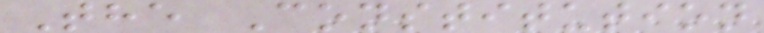The Constitution
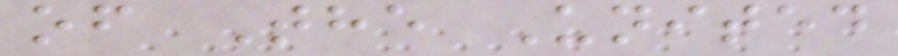of The United
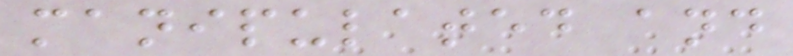manipulated and
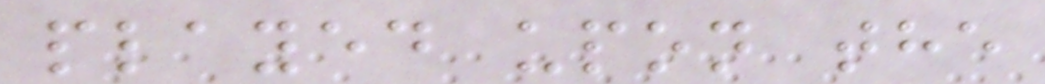played upon the
